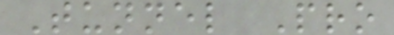Tunnel Pro
